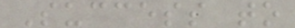Success to
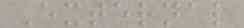External
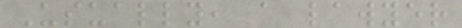Usually, a lawyer
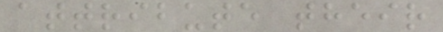attribute their
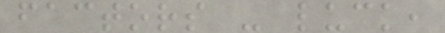factors - luck,
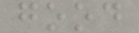good
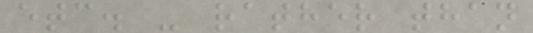etc. - rather than
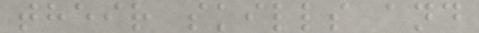their skills and
